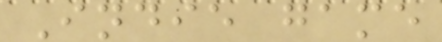Indie game
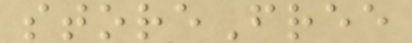storeFree
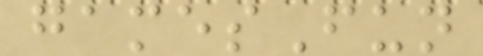gamesFun
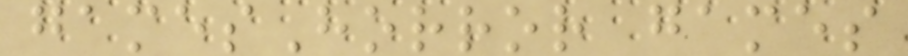gamesHorror games
